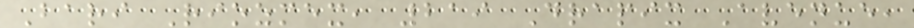Bari Riozmex, 219 Drapix Avenue,
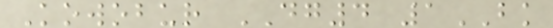Kowobur DG4 1BK
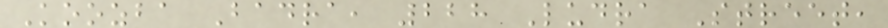Koozba Badra, 228 Ludra Street,
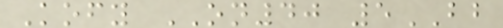Kofy ON40 5BB
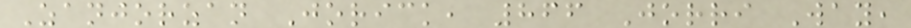Zanjorzan Jorick, 866 Jorri Way,
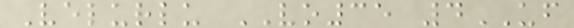Velurlu VO35 4UF
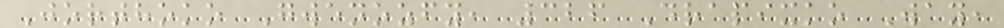Jorthoko Gwenozfy, 326 Drapixko Way,
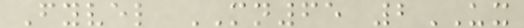Fyvel MN65 2UX
